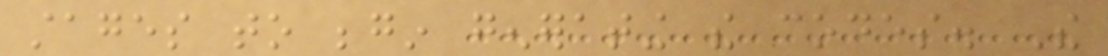stages to begin generating the codes. The
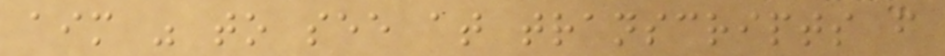aim was to see at transcripts from
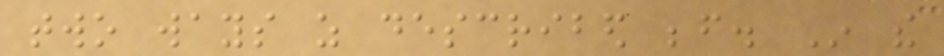two ways as described before. In the
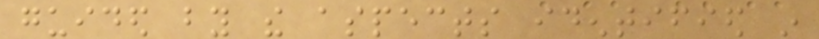guided by the aspects identified in
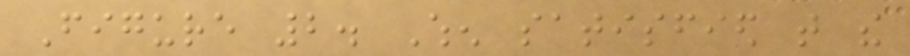Figure 2. When satisfied that the
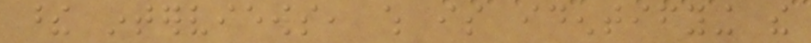these interviews, which is identifying the
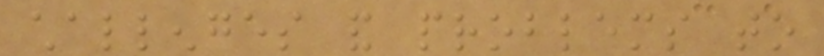challenges and problems to
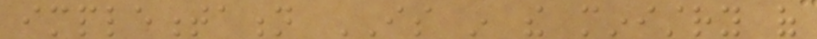implementation IS in the ministry of
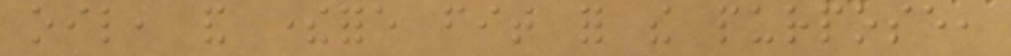oil, and therefore fit for the purpose,
